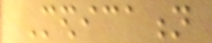Medication
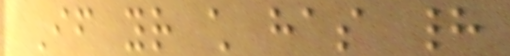If your child has had
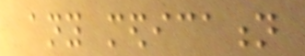any medication
